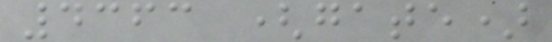4363 (gate)
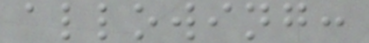allowing:
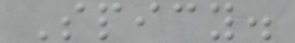Spicy.
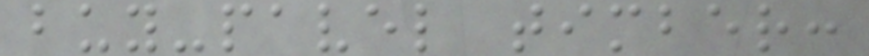buy-pavel timber:
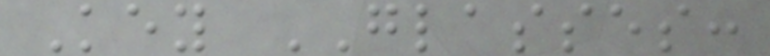Key GLASSES:
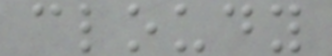cloudy
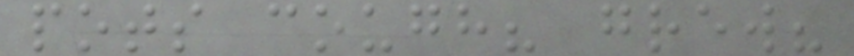pots cough? grew?
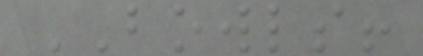BOWLS!
